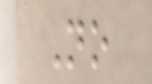No
